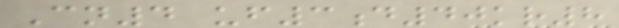Cn4 uf3d40kr8
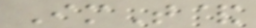ImT&
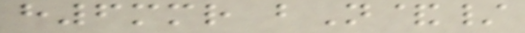h6mmr bN&/
